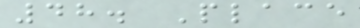48. Place
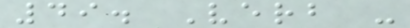49. Verb -
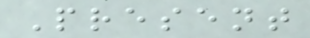Present
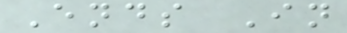Ends In
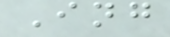Ing
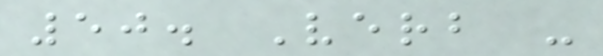50. Verb -
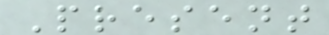Present
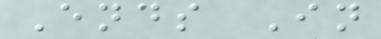Ends In
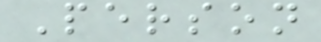Person
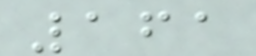161
